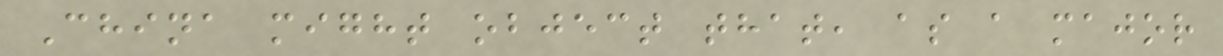China might object that, as a major
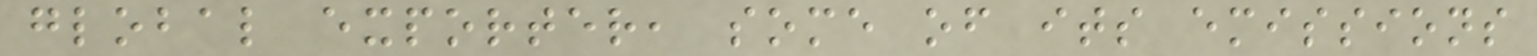global exporter, some of its emissions
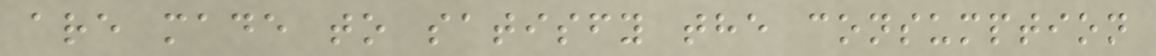are made to satisfy the consumption
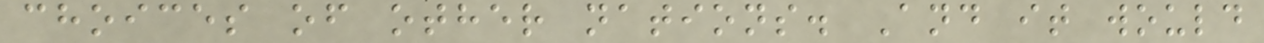choices of other nations. And it would
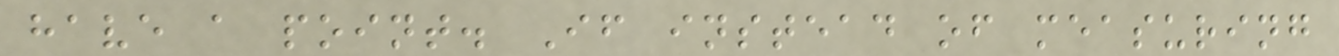have a point. If instead of measuring
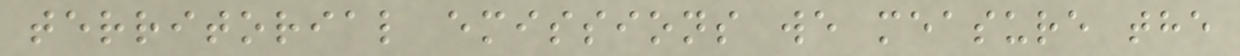territorial emissions we measure the
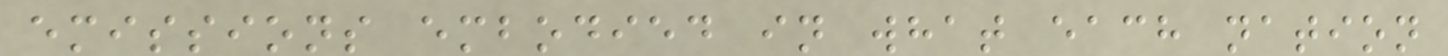emissions embodied in what each nation
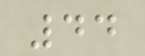44
